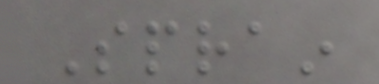Sprain
